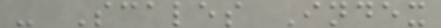- Scales Index
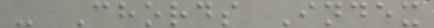- Chords Index
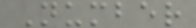Number
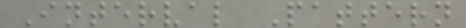Interval Pattern
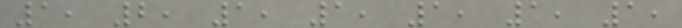1, 2, 1, 1, 1, 1, 1,
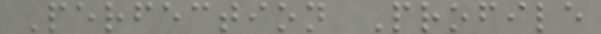Perfection Profile
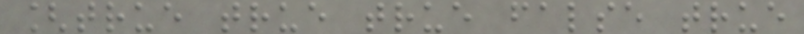[true true true false true
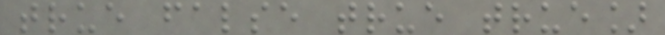true false true true]
